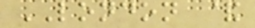LONDON &
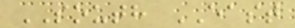SOUTH EAST
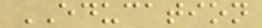EDUCATION
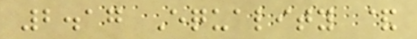2.17 Equality &
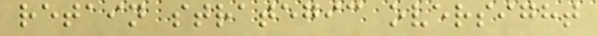retain strategic oversight
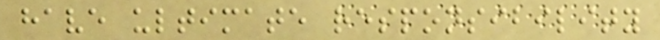have ultimate responsibility
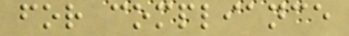for compliance
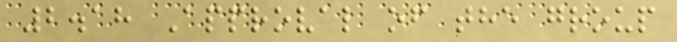2.18 Approval of the group
